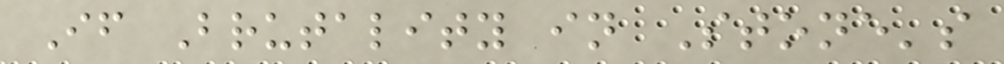If Brutality in Stone's
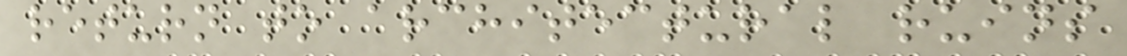return to architectural ruins
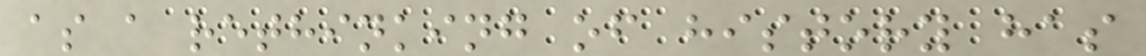as a rethinking of history has
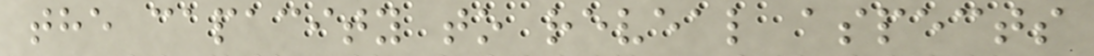the capacity to reveal aspects
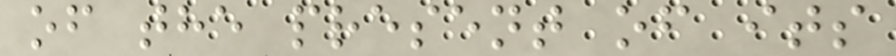of the present of its
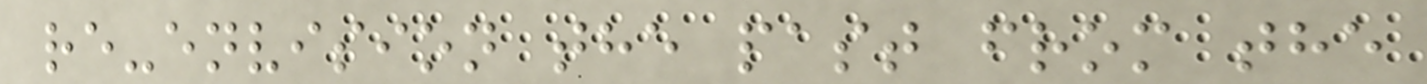re-envision the past from the
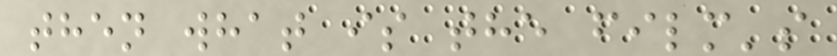then what is the film's
